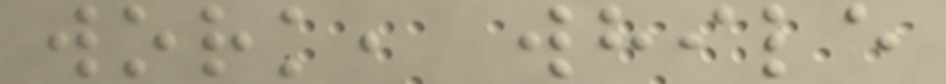work, while
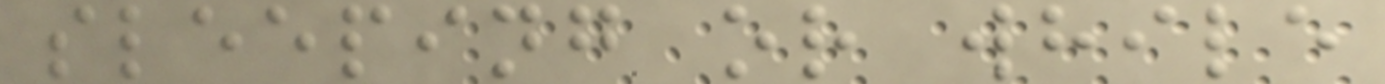sleeping or while
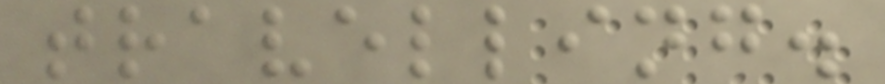travelling.
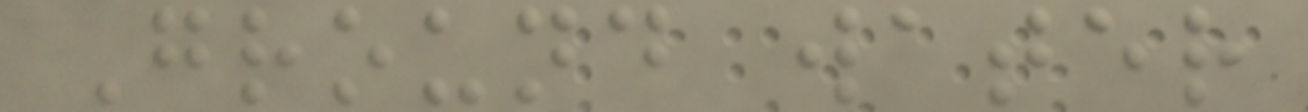Ground water
